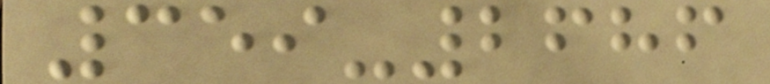359-2686
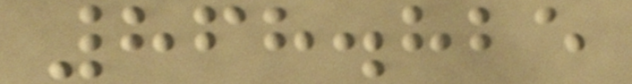868.825
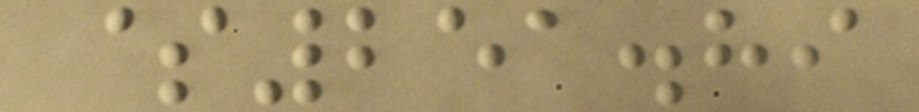$251.89
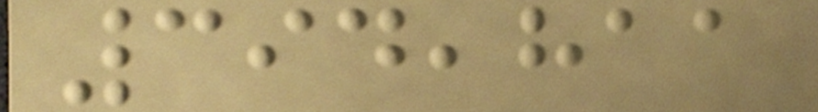394,811
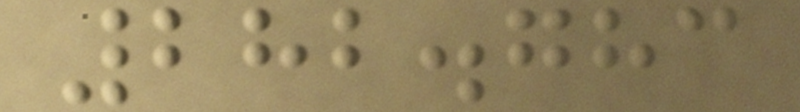282.783
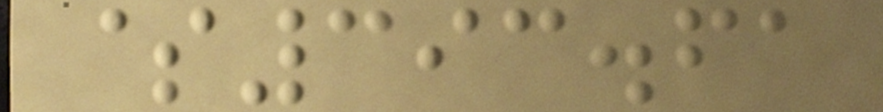$393.61
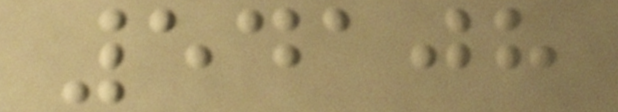54108
